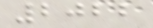2022
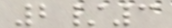2/3
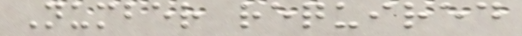Number required
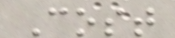Cost
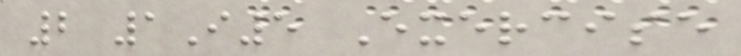2 1I5 Exercise
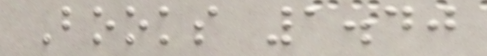Books 1.40
